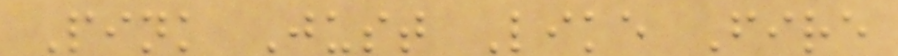Pink Just Like Fire
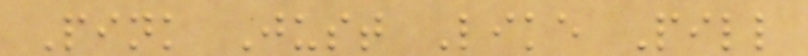Pink Just Like Pill
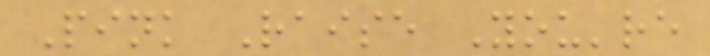Pink Raise You're
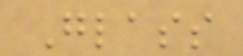Glass
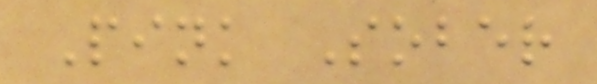Pink Sober
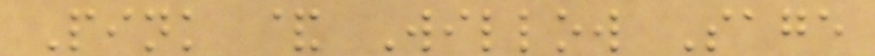Pink & Willow Sage
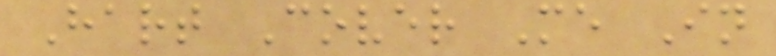Hart Cover Me In
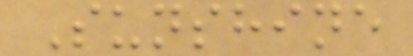Sunshine
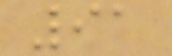91
